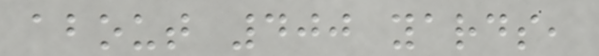about 400 yards,
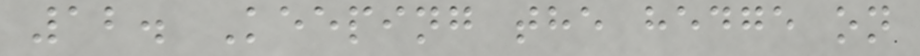12. Keeping the hedge on
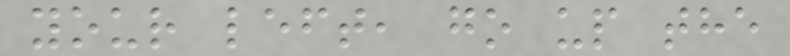your left, go up the
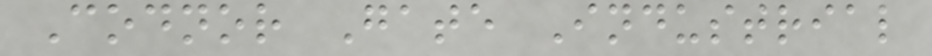Codnor Gate Industrial
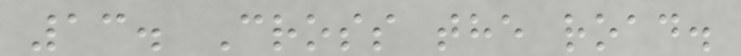13. Cross the road.
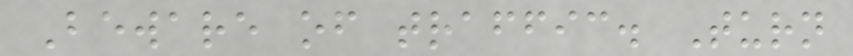Beware of traffic. Turn
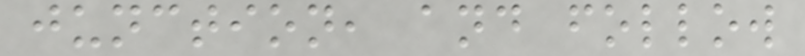junction, and follow
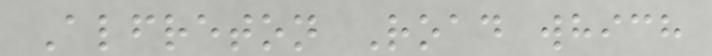Alfreton Road which
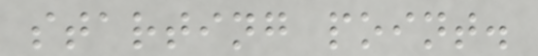starting point.
